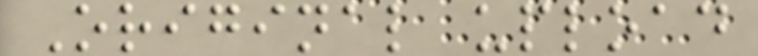Original upload
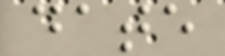date
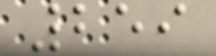259
